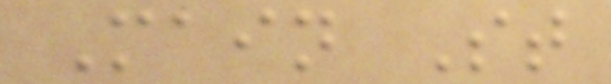Main St
